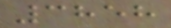3858
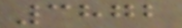3872
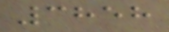3858
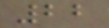22
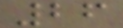26
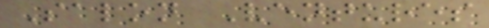Salon Ventures
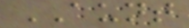AUNT
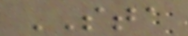STA
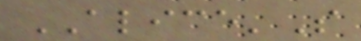ALICE'S
